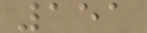151
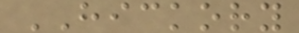HICKORY
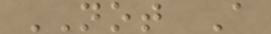NOT A
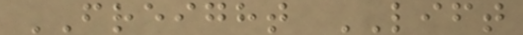FREIGHT LIFT
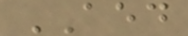AED
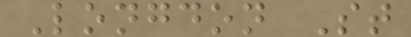Longdon St
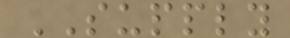SUPPLY
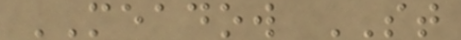MEADOW ST
